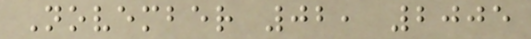November 02, 2005
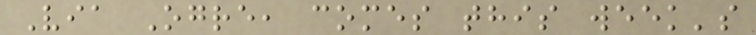Via Ogre, comes this week's
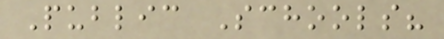Public Schools?
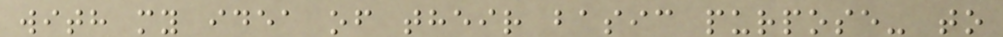with my idea of their basic purpose- to
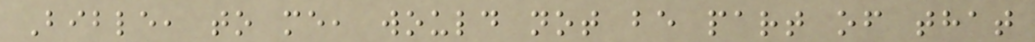Bible, to me, would not be part of that
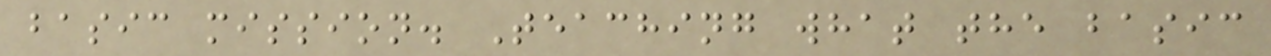basic mission. Teaching what the basic
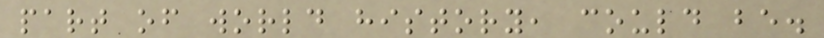part of world history, could be.
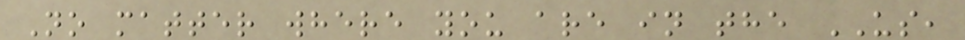No matter where you are in the US,
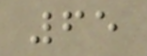65
